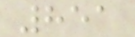851
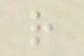r
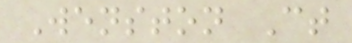Wenston Ct
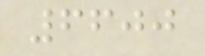6600
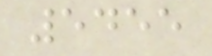5455
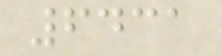6431
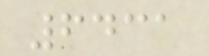6431
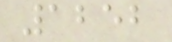1252
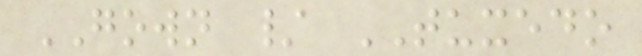GOWN / TUXEDO
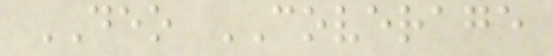DEO COVERAGE
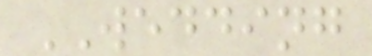WEDDING
